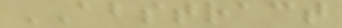ABSTRACT
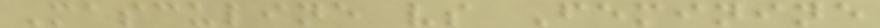Masculine vs Feminine
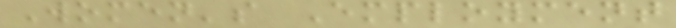Women's Employment
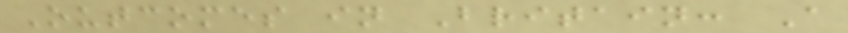Outcomes in Britain: A
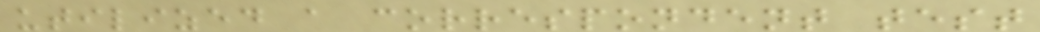utilized a correspondent test
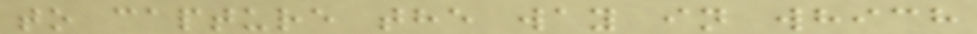to capture the way in which
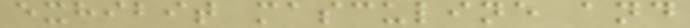exhibit masculine and
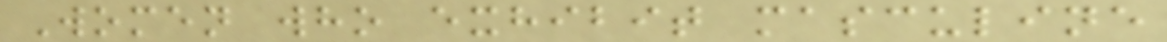Women who exhibit masculine
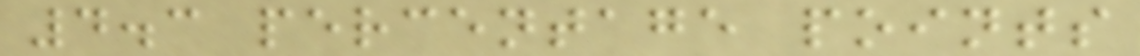4.3 percentage points
